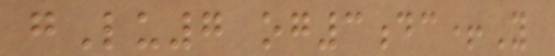gLu7 og3dc+Y
